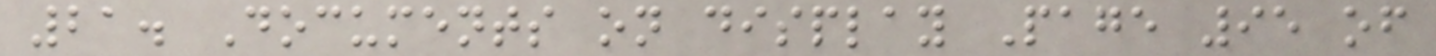21. Documents on display Page 95 of
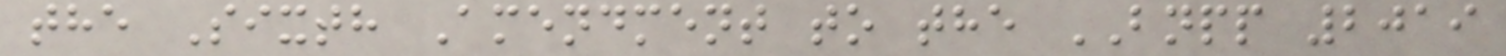the Sixth Amendment to the BNPP 2019
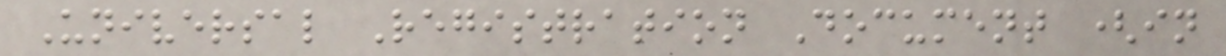Universal Registration Document (in
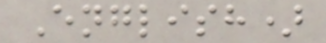English)
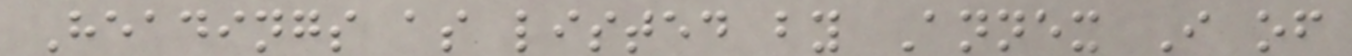Headings as listed by Annex I of
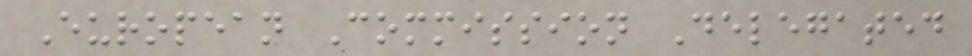European Commission Delegated
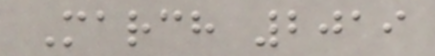March 2019
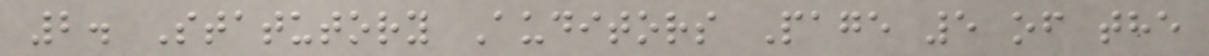2. Statutory Auditors Page 5 of the
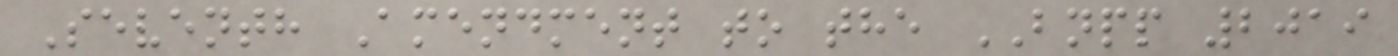Seventh Amendment to the BNPP 2019
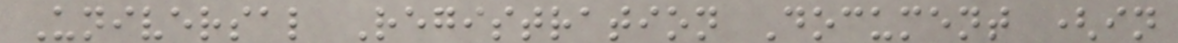Universal Registration Document (in
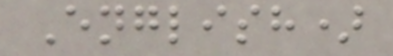English)
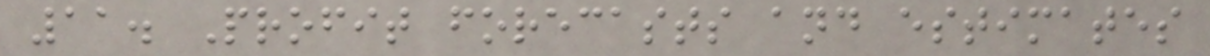11. Profit forecasts and estimates
